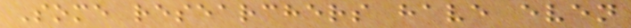Some researchers have even
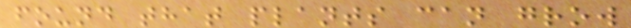found that plants can grow
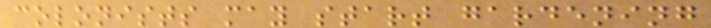colonists may start gardening
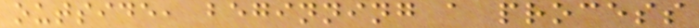outside, beginning a process
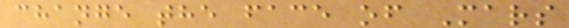change the face of Mars
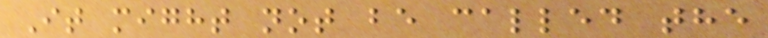It might not be called the
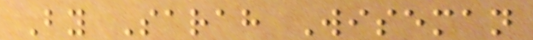By Sarah Wiseman
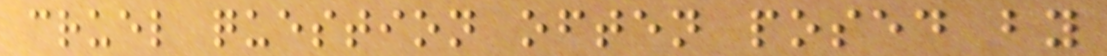cruel question often posed by
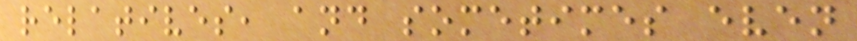relatives, and sometimes even
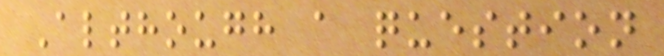Although a question
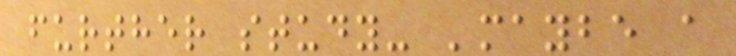further study- 'maybe a
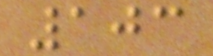103
